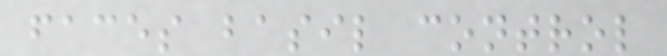faces basil control
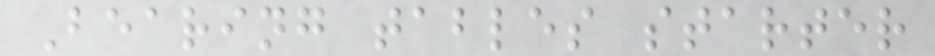Bearing tables starter
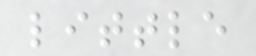little
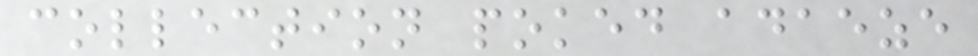collection poked adaeze
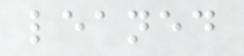leaned
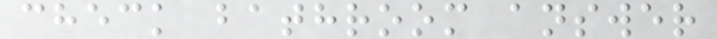check bathroom answer
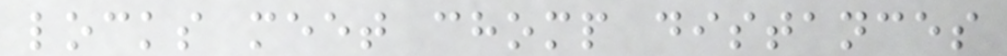locks meet chomp distances
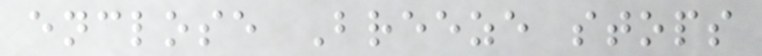enclose Breeze stops
